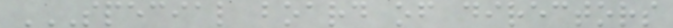SPECIAL BOARD OF DIRECTORS
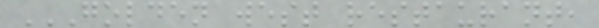GOLDEN WEST RESTAURANT,
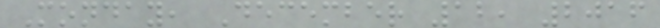Monday, December 12, 2016
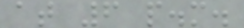at 6 p.m.
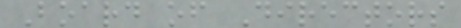Board of Directors
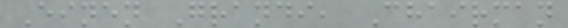Einen Grandi, Chairman
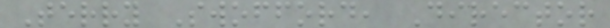Terry Swofford, Director
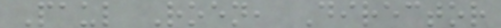Paul Roen, Director
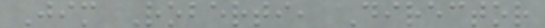Jim Roberti, Director
